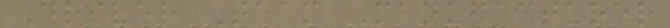Driver Team Manufacturer
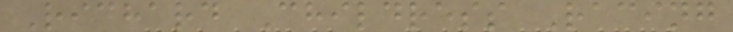Richard Childress Racing
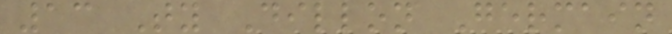13 Ty Dillon Germain
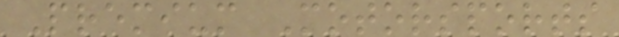Premium Motorsports
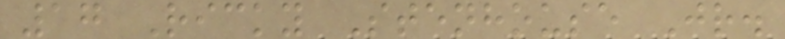17 Ricky Stenhouse Jr.
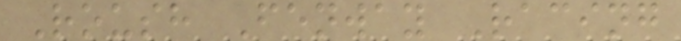Roush Fenway Racing
